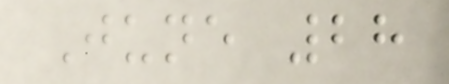June 28
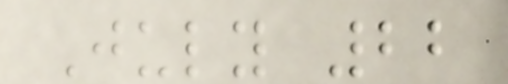July 22
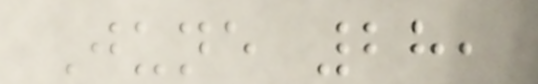June 28,
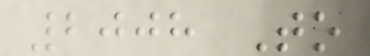2008 To
